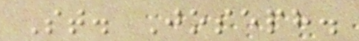St. Joseph.
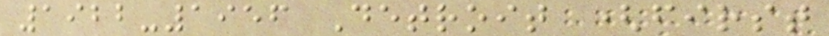1922-1956 Detroit (first
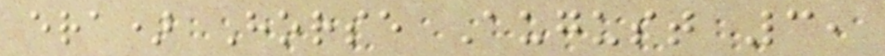era) Horse August 3,
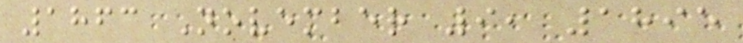1863 November 9, 1895
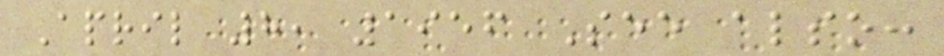April 8, 1956 See also:
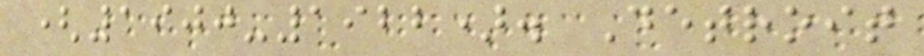(1900-1922). Detroit
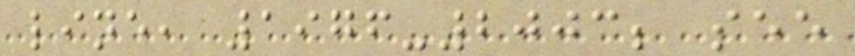line, 1976-2003; see
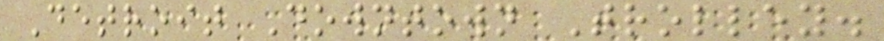Detroit Downtown Trolley.
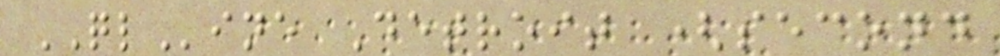QLine Detroit (second
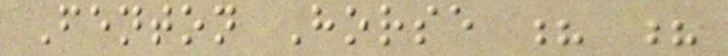Fenton Horse ? ?
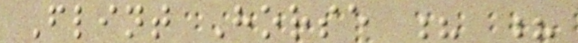Flint Horse ? ?
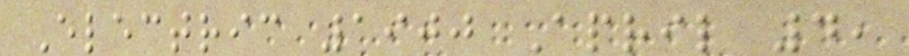Electric 1900 April 4,
